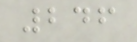246
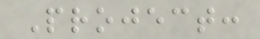Project:
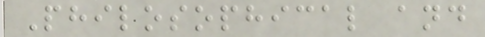Philosophical and
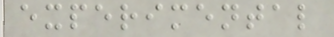experimental
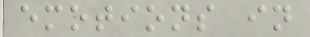emotions in
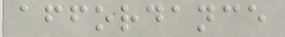affordance
